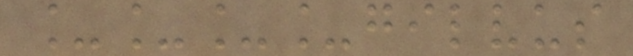____gilvus
